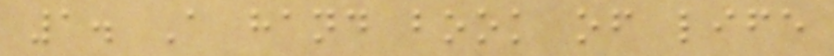1. A hand book of life
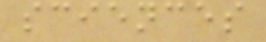sciences
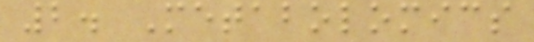2. Metabolomics
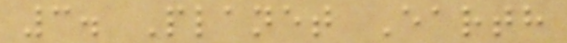3. Planet Earth
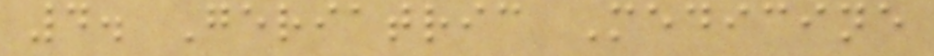4. Geriatric Medicine
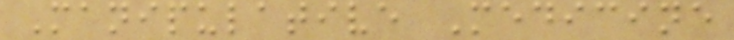Manipulative Medicine
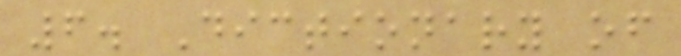6. Dictionary of
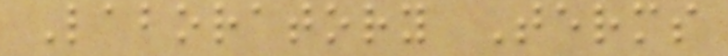Laboratory Terms
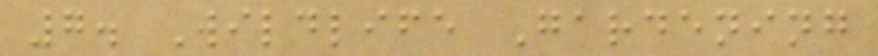7. Wildlife Gardening
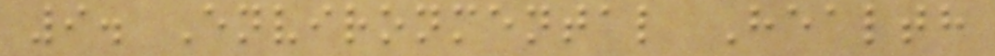9. Environmental Health
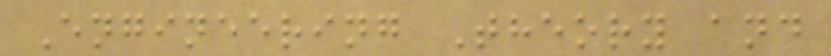Engineering Theory and
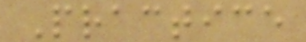Practice
